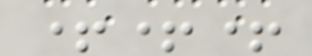+++
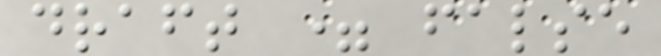draft = false
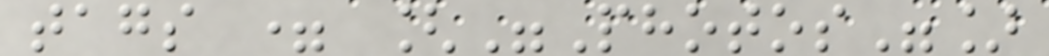tags = ["Photos"]
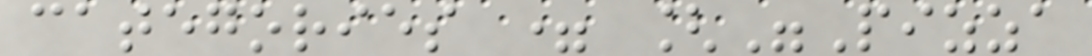categories = ["Pizza
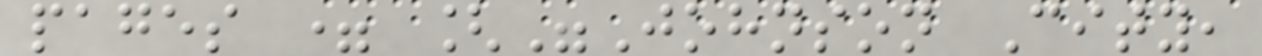pages = ["Johnson City,
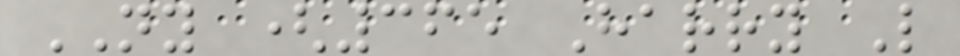NY (365 Harry L
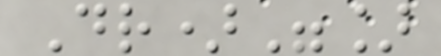Dr)"]
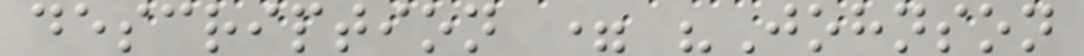description = "Johnson
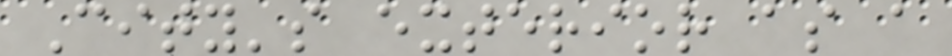City's exterior as a
